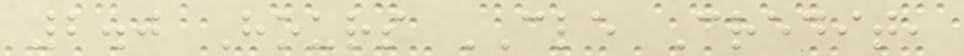2.0 Hours CLE Credit,
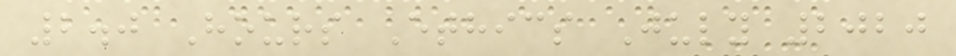2.0 Hours Ethics July 2020
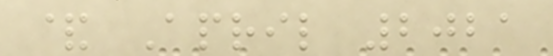& April 2021
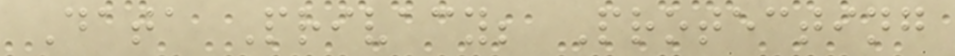Data Privacy; Protecting
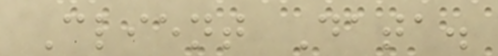Client Data.
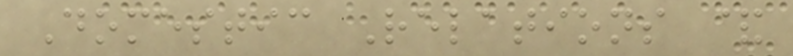Domestic Relations &
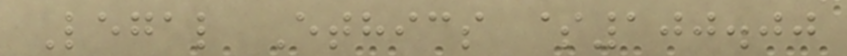Legal Ethics $100.00
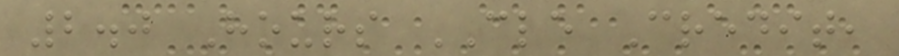2.0 Hours CLE Credit,
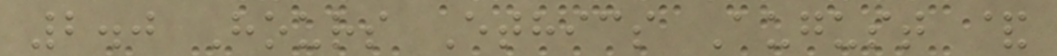2.0 Hours Ethics August &
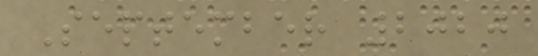September 2020
